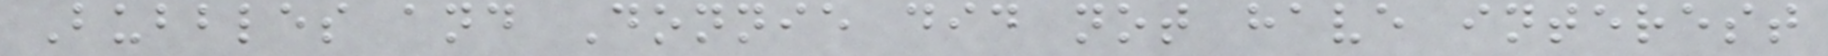Bubbles and Donnie did not have interest
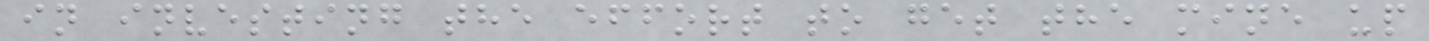in investing the effort to get the mine up
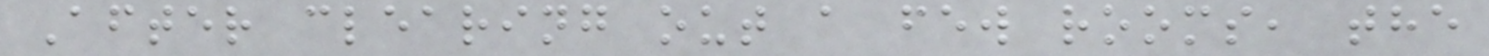After clearing out a few rooms, the
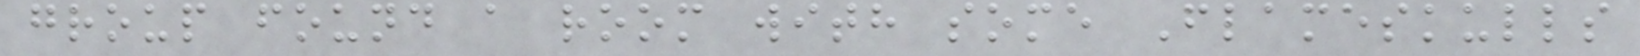group found a room with some Flameskulls
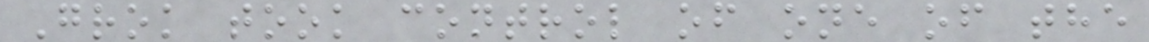Grok took control of one of the
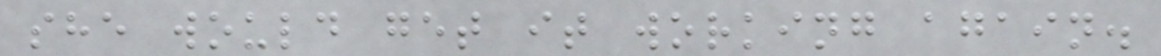she would get it working again.
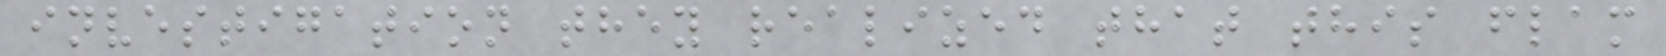investigation they realized that this flam
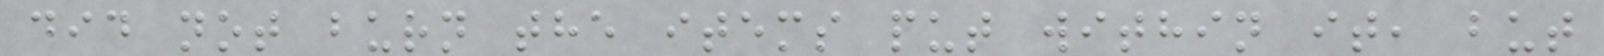did not burn the items put within it, but
